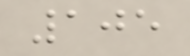105
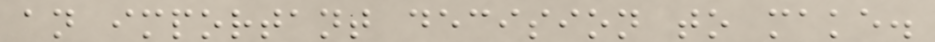an important decision to make.
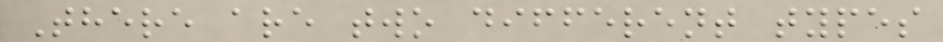There are two different types
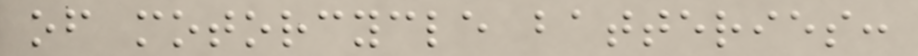of motorcycle batteries:
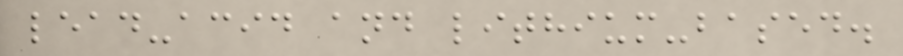lead-acid and lithium-based.
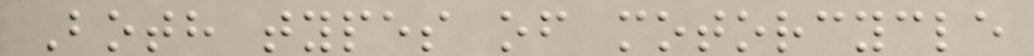Both types of motorcycle
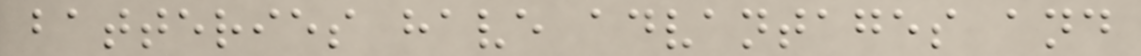batteries have advantages and
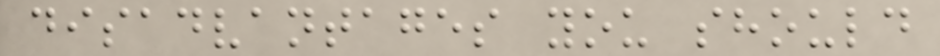disadvantages you should
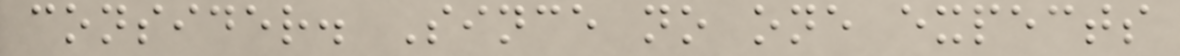consider. Since no one expects
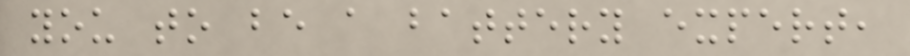you to be a battery expert,
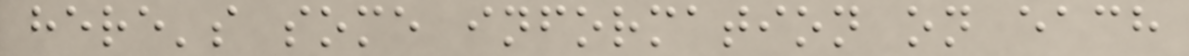here's some information on each
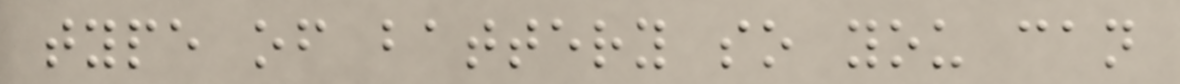type of battery so you can
